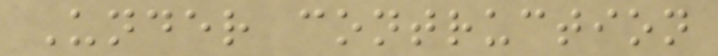Under contruction
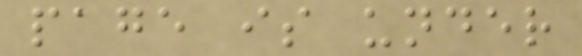page is under
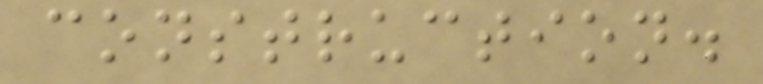construction.
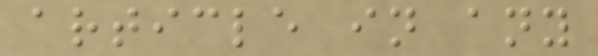article in any
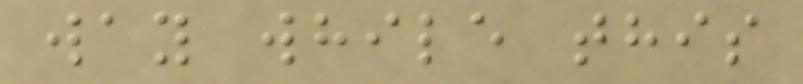way while this
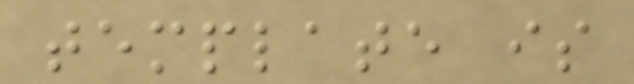template is
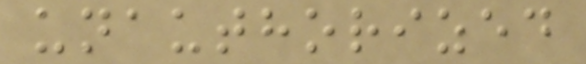unauthorized
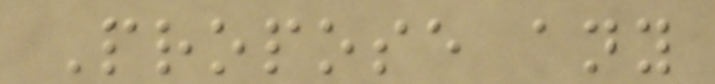Propose any
